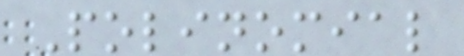Polinomial
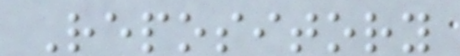Repository
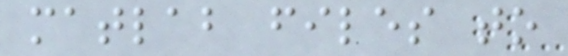matlab files to
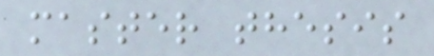master thesis
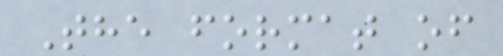The format of
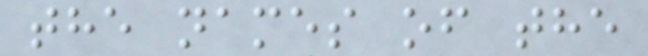the names of the
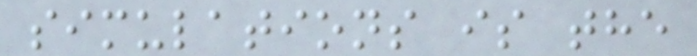simulations is the
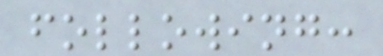following:
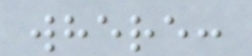where:
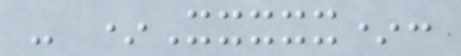- *Xxxxx*:
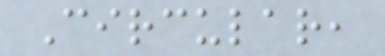Circular,
